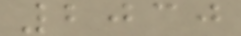2030
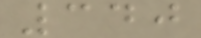340
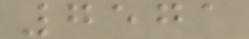7571
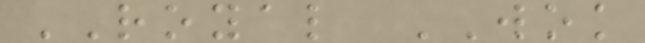ROYAL WOK
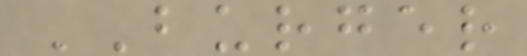BURGER
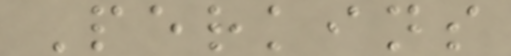Perkins
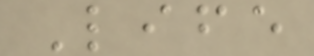Life
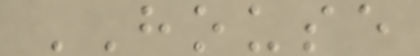HOUSE
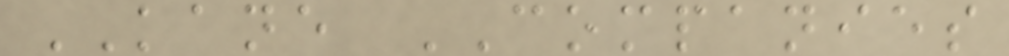KANE COMPANIES
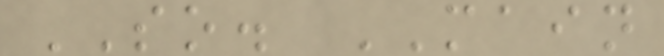SO. MAIN
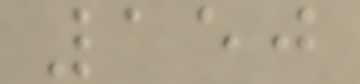150
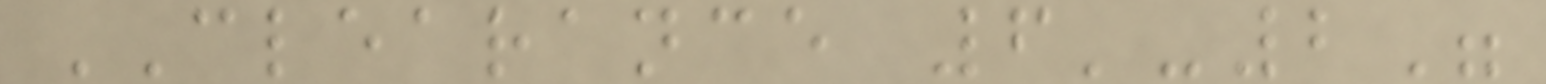CLEARANCE 6'-2"
